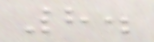8.
